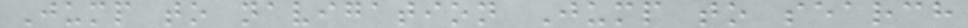Jump to navigation Jump to search
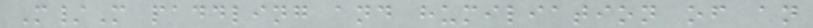M/M paddling and humiliation of an
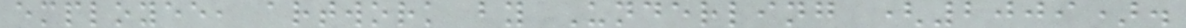employee, artwork by Underling (2009).
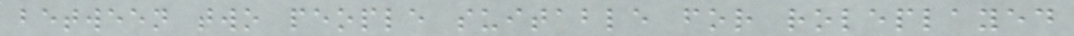between two people suitable for roleplayed
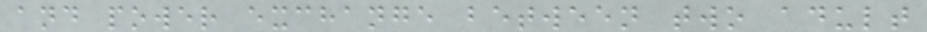and power exchange between two adult
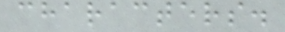characters.
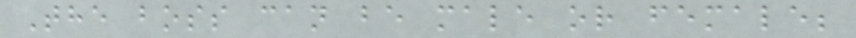The boss can be male or female;
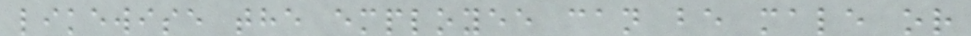likewise the employee can be male or
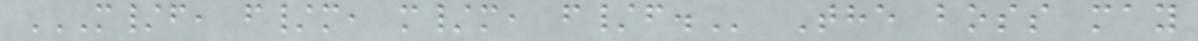M/F, F/M, M/M, F/F. The boss may
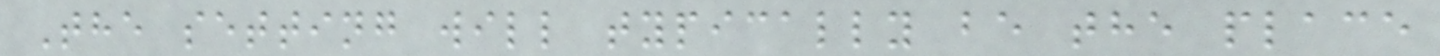The setting will typically be the place
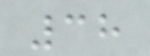38
